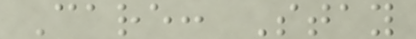Care: Stay
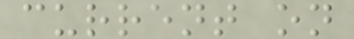current on
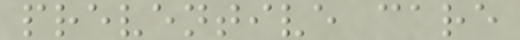preventive care
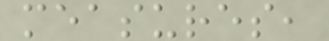measures,
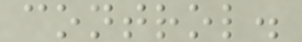control.
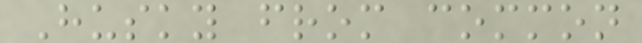Husky from common
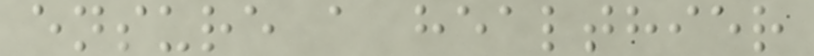ensure a healthier
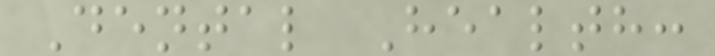Dental Health:
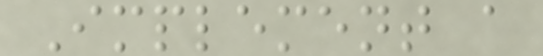Implement a
